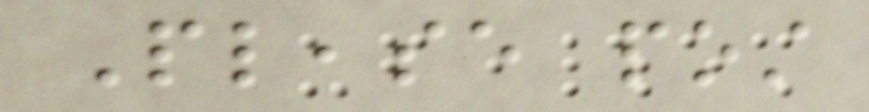Please post
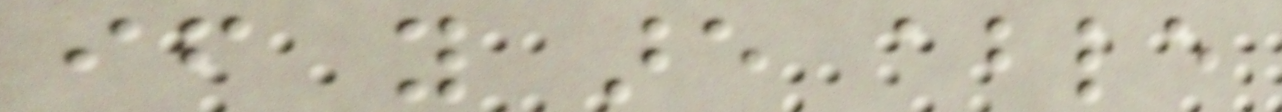if you are able
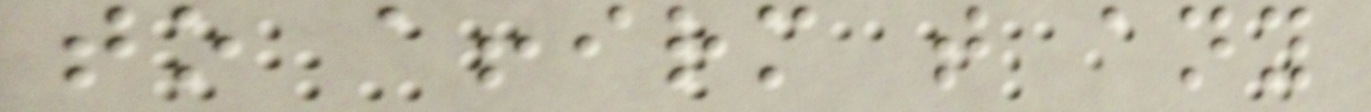to affirm that any
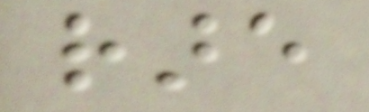rare
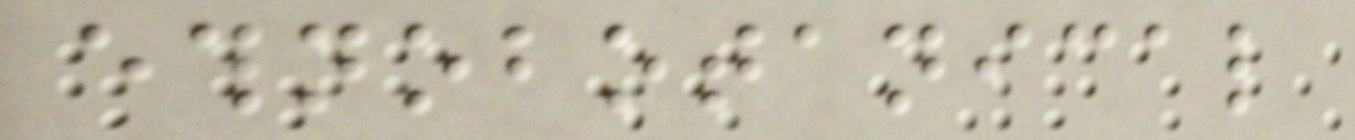ethnobotanical
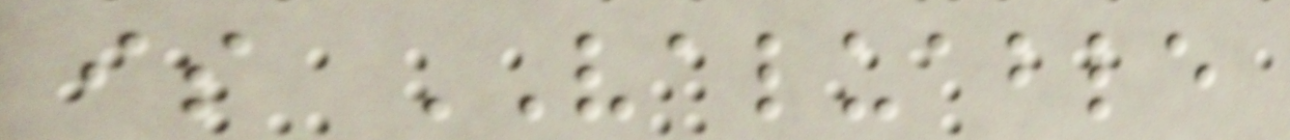is VALUABLE
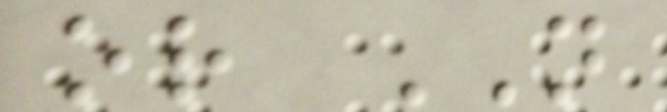or NOT
